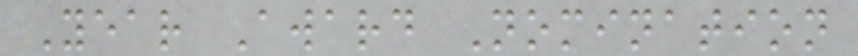Year Award Nomination
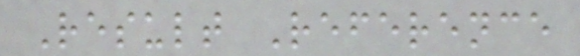Result Reference
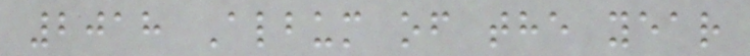2018 Album of the year
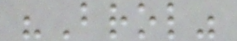"Brol"
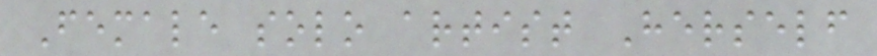Female solo artist Herself
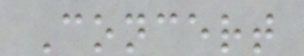Concert
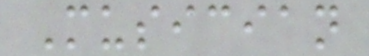Musician
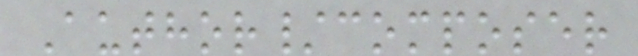Author/composer
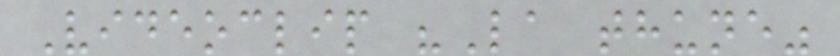Videoclip "La thune"
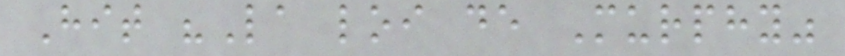Hit "La loi de Murphy"
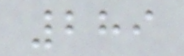289
